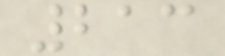213
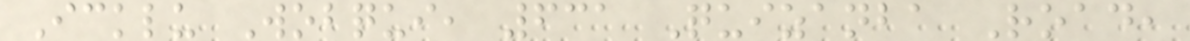Icklu Wobqui, 631 Quizanba Road,
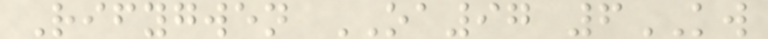Rifygwen OA97 6KW
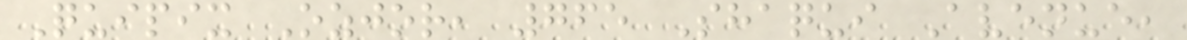Quipix Ozjor, 765 Shaqui Avenue,
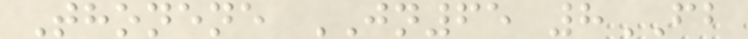Thonene JN65 8FB
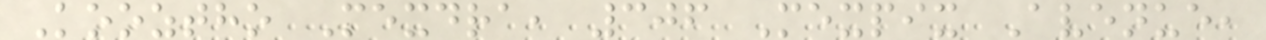Kooztho Mexdra, 306 Mexpix Avenue,
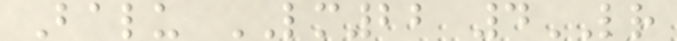Balu LM22 4LR
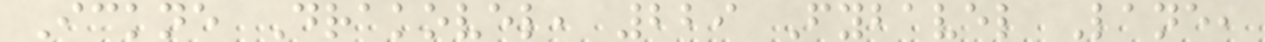Ickne Drakovel, 229 Fybavel Lane,
